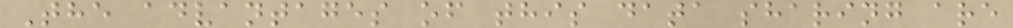The advantages of this data sharing are
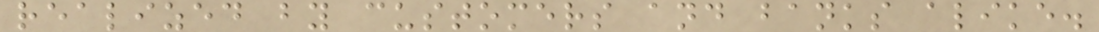realized by customers and banks alike.
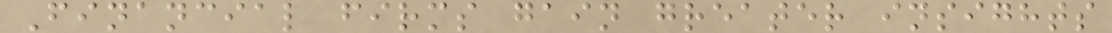Financial firms gain greater insights
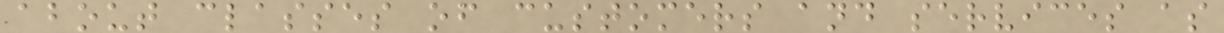about classes of customers and services as
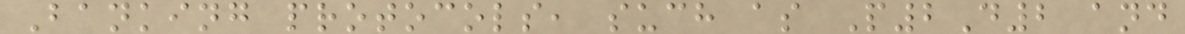Banking protocols, such as P2D2 and
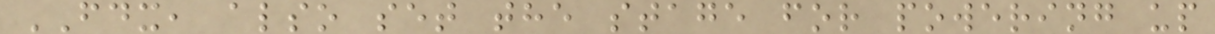FDX, also set the stage for powering up
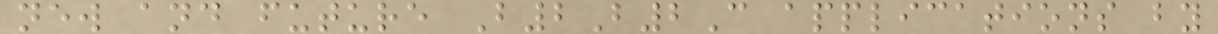new and future B2B2C applications by
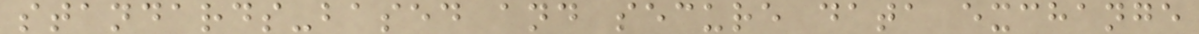standards-based and secure data exchange
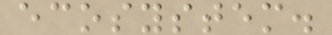ecosystem.
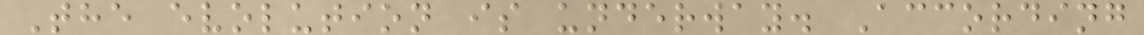The evolution is underway. According
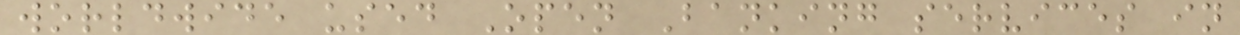worldwide used Open Banking services in
